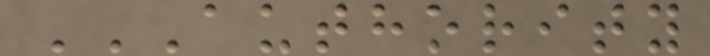AUTHORITY
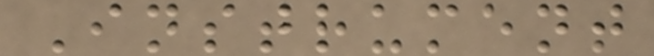Instrument
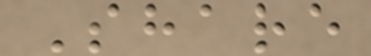Share
